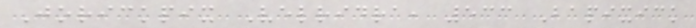Jorickpix Velridra, 533 Bapixick
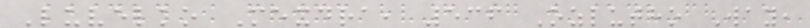Luvelko Mexdra, 536 Ozlutho Way,
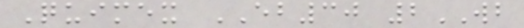Quimex EB30 2WB
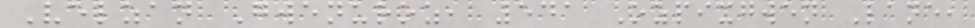Velzan Gwenuroz, 541 Ozpixgwen Lane,
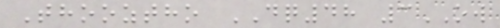Thooztho DQ48 3OW
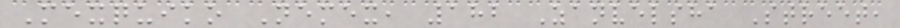Mexquiko Nemex, 182 Zanvelsha Street,
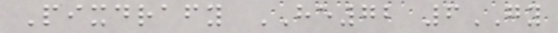Pixdrafy HE72 6GY
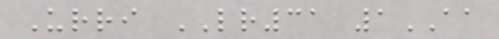Urri LR31 1AA
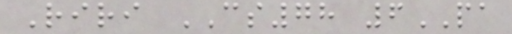Riri CS78 6PA
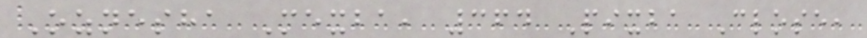Oznesha Mexba, 364 Pixba Close,
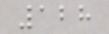128
